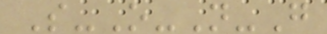S-O-N-G
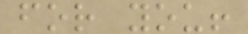for you!
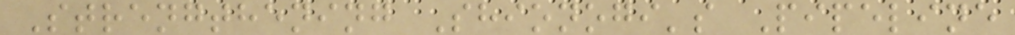Strengthening Shionogi's Pipeline
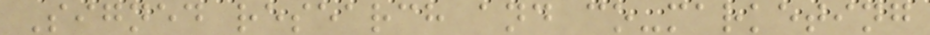Signed research and co-marketing
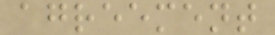agreement
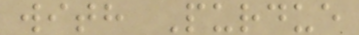with Purdue
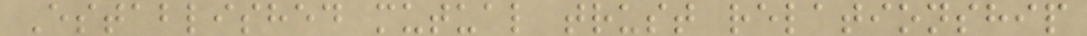Established mutual trust relationship
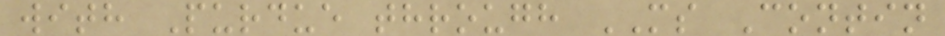with Purdue through MS Contin
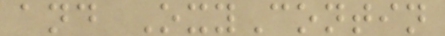and OxyContin
